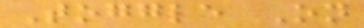Toggle On
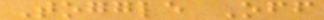Toggle Off
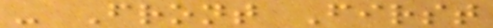- Front First
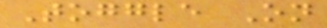Toggle On
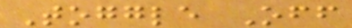Toggle Off
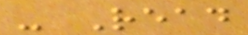- Read
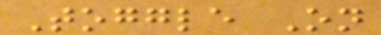Toggle On
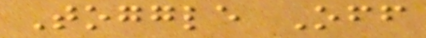Toggle Off
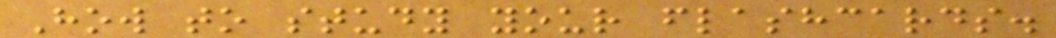How to study your flashcards.
